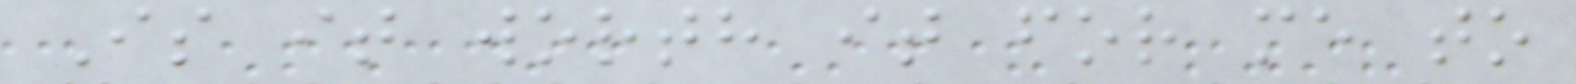Is it worth it for me to
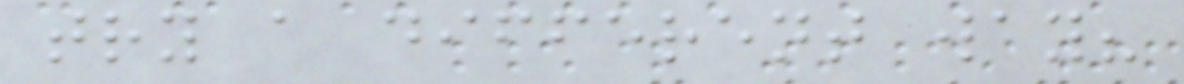try a different way?
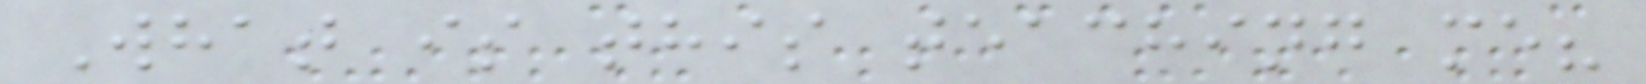What is this teaching me?
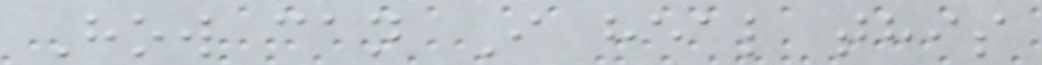How can I heal this
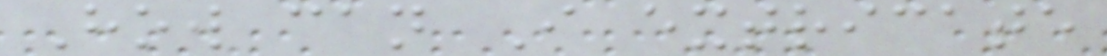How can I extricate
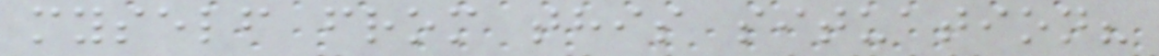myself from this situation?
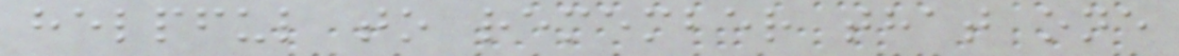helpful to remember that one
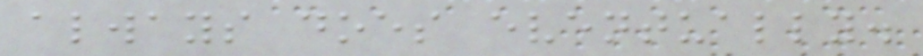always does eventually.
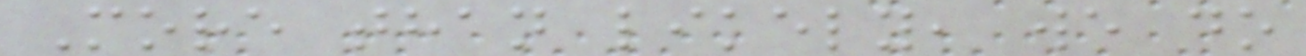More than likely, we do
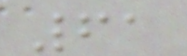61
